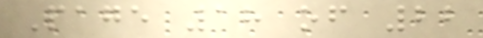Page 18 of 22
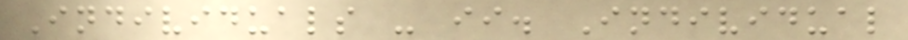Individuals - ii. Individual
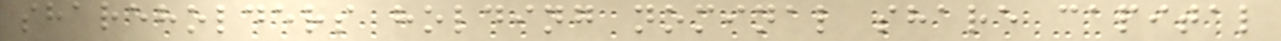shareholders holding nominal share capital
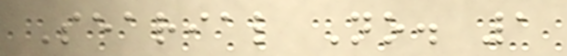Searial No. 1
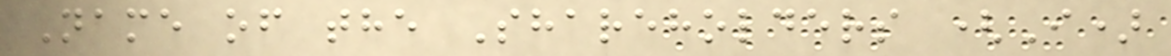Name of the Shareholders (I)
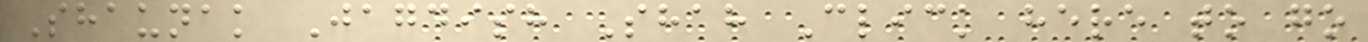Shaunak Jagdish Shah Click here to go
